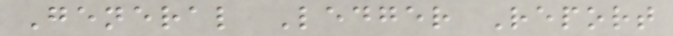General Ledger Report
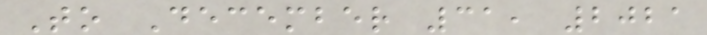To December 31, 2021
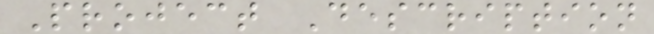Project Description
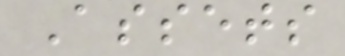Assets
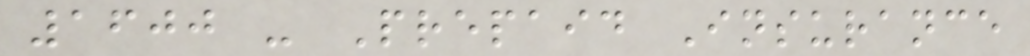1600 - Prepaid Insurance
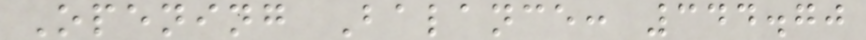Opening Balance: 344.70
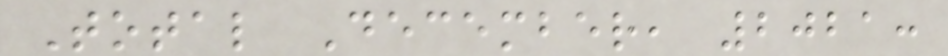Total December, 2021:
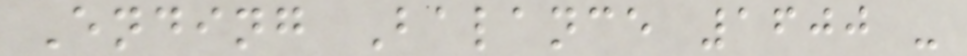Ending Balance 1600 -
